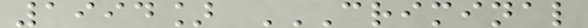1994] CRIMINAL
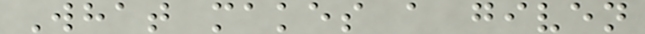What makes a given
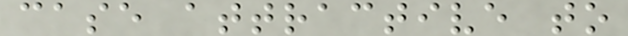case attractive to
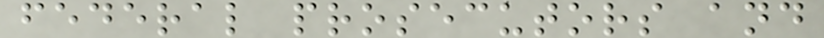federal prosecutors and
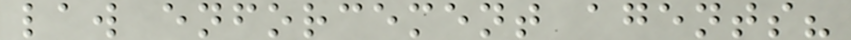law enforcement agents?
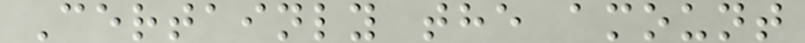Certainly the amount
